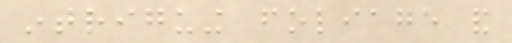intriguing foliage and
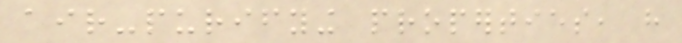air-purifying properties, have
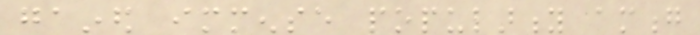gained immense popularity among
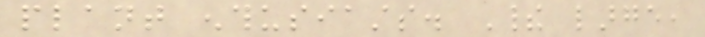plant enthusiasts. Their large,
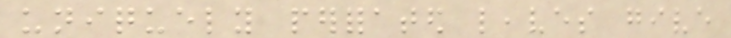uniquely perforated leaves give
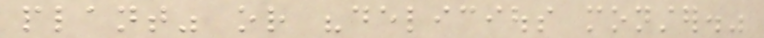plant" or "delicious monster."
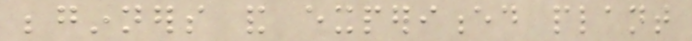beginners and experienced plant
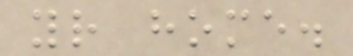your home.
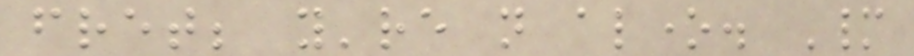fret; you're not alone. Many
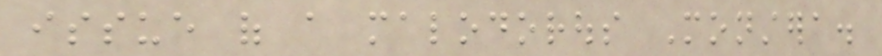issue of a malodorous Monstera.
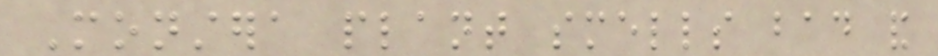Monstera plant smells bad and
